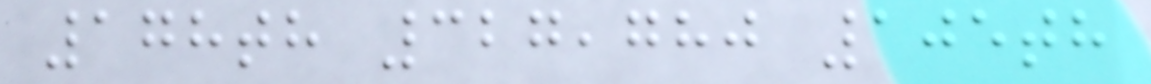178th 327,780 105th
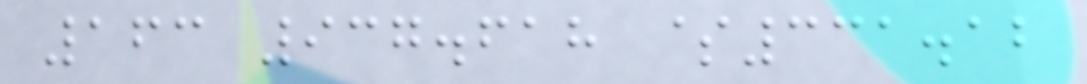163 937.618 $331.12
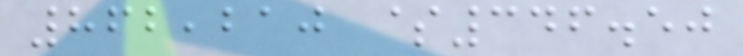862,210 $346.50
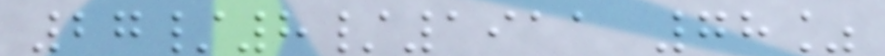27/8/1911 78%
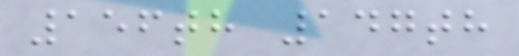156th 147th
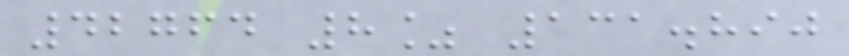42764 8% 131.890
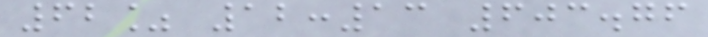62% 12:13 603.76
